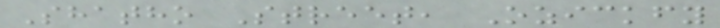Shatho Street, Ozickfy
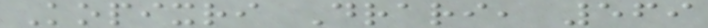Kopixri Drari, 569
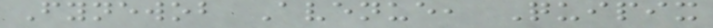Fynewob Avenue, Quipix
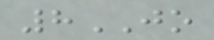8JO
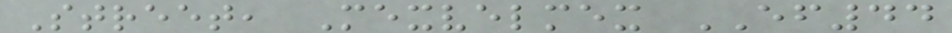Street, Mexvelmex EF44
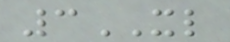3XL
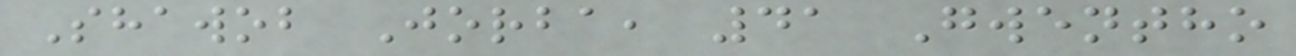Shawob Jorba, 41 Gwentho
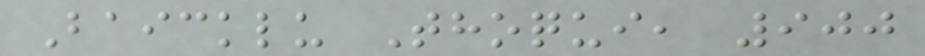Baicklu Thoqui, 900
